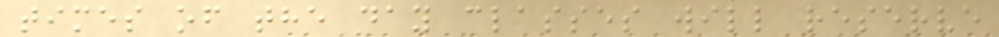times of the day classes will reserve
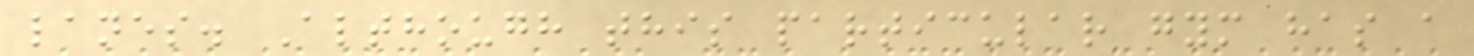lanes. Although this particular gym has a
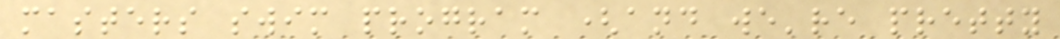masters swim program (and we're pretty
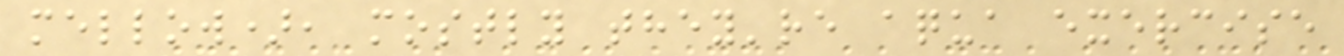mellow), mostly they're aqua exercise
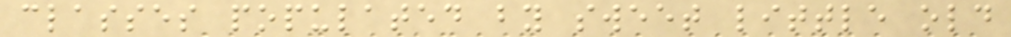classes populated by sweet little old
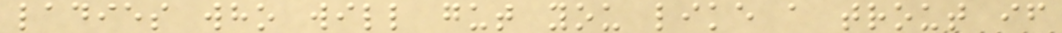ladies who will gut you like a trout if
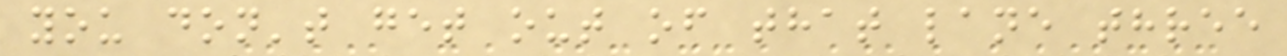you don't get out of that lane three
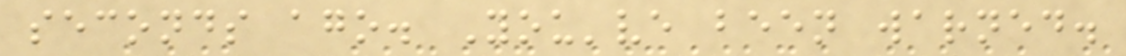seconds ago. You've been warned.
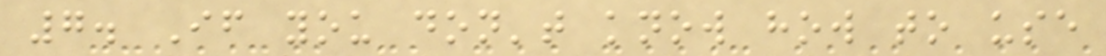7. If you don't know how to use
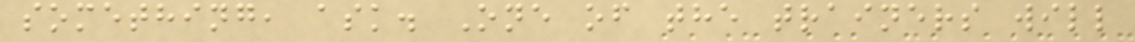something, ask. One of the trainers will
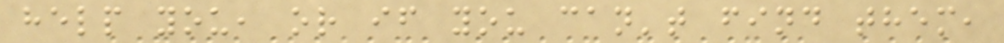help you, or if you can't find them,
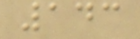143
